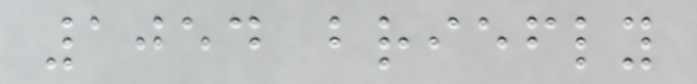1054 briefly
